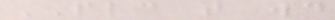PLC that would
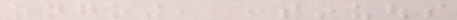ongoing, continuous
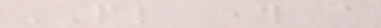PL through a
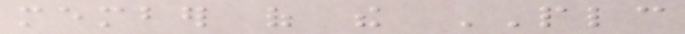member of the PLC
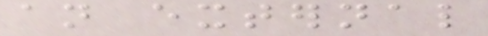an external
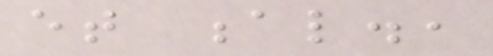et al.,
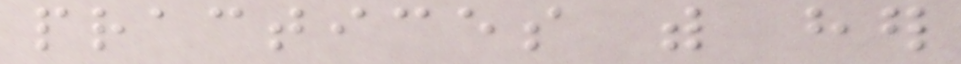practices with her
